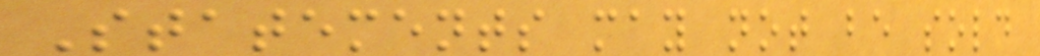Statements may not be sold
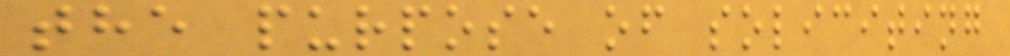the purpose of soliciting
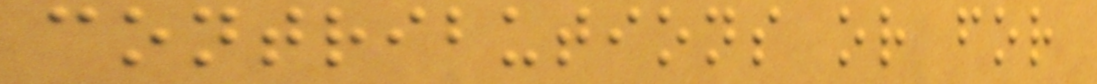contributions or for
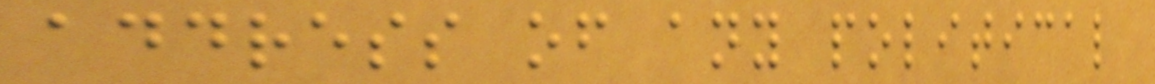address of any political
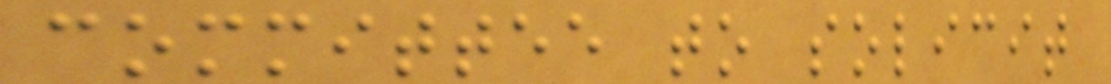committee to solicit
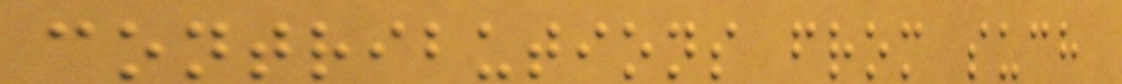contributions from such
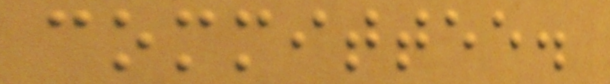committee.
